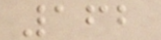162
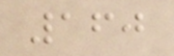160
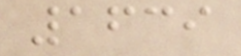1639
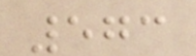573
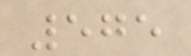575
